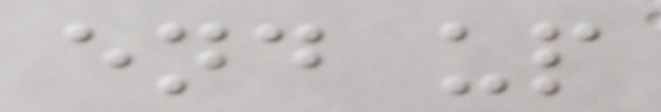end up
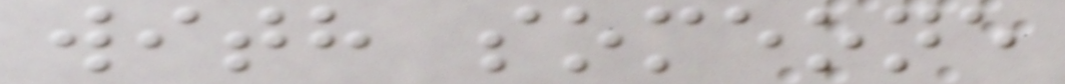with someone
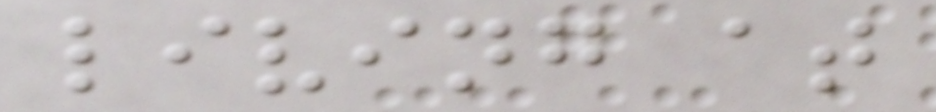living at
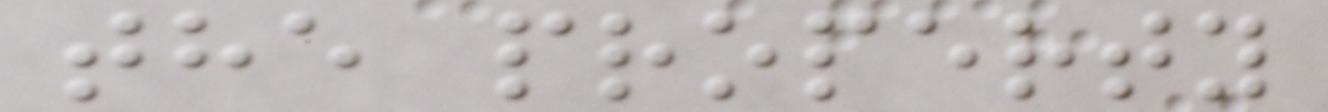the property
